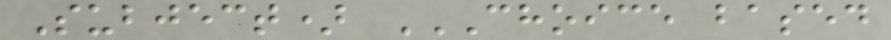Subject) CHOICE BASED
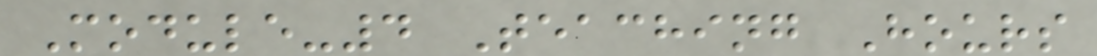Module-4 Teaching Hours
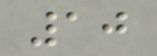10
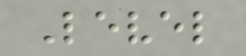Level
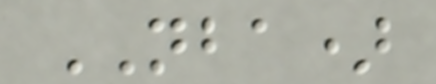NBA)
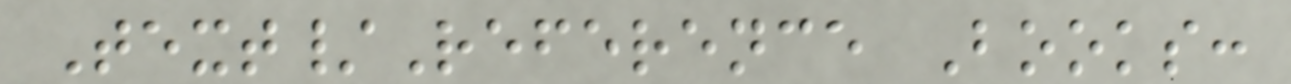Text/Reference Books:
